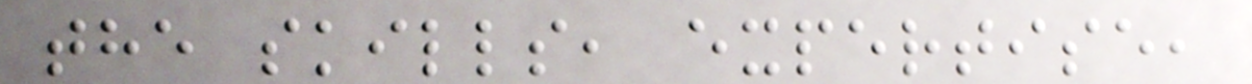the skills, expertise,
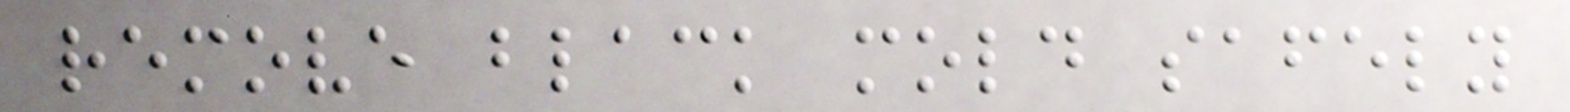remove black mold safely
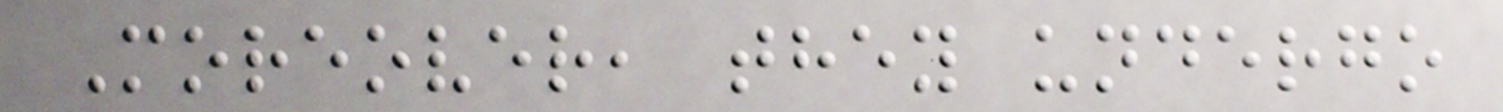Moreover, they undergo
